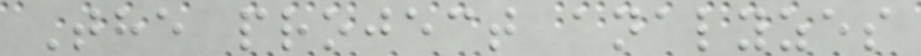The project analyzes
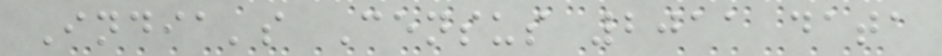India's Census 2011 data
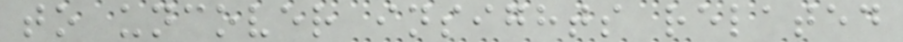to uncover insights related
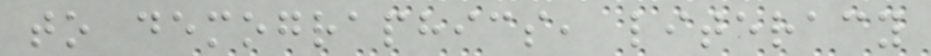to demographics, literacy
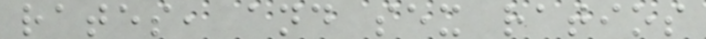rates, and sex ratios
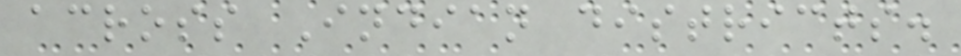across Indian districts.
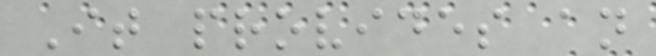It provides an
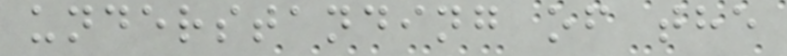understanding of the
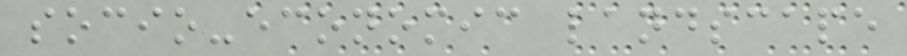socio-economic landscape
